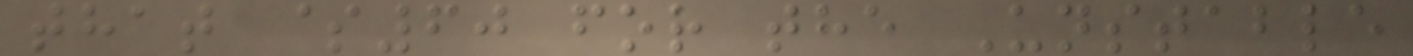that $60 for the Unstable
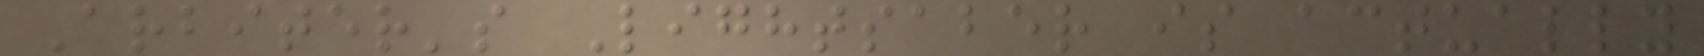Arbiter's Lightsaber is actually
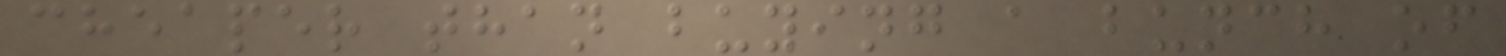cheaper than buying a bunch of
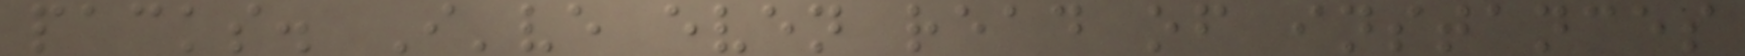packs. I've even read of instances
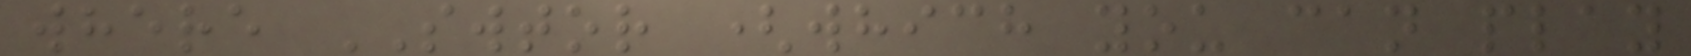where SWTOR (which you can play
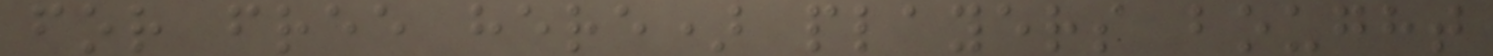for free here) players bought
